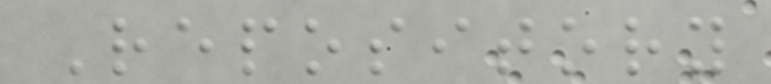Repository
